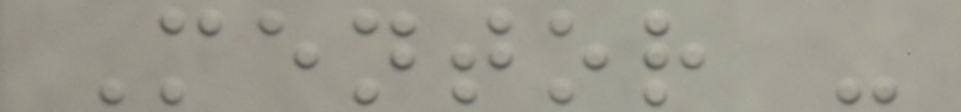Mentor -
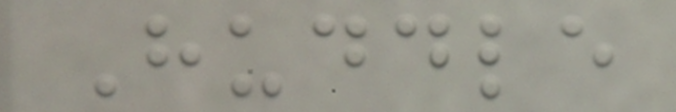Huddle
